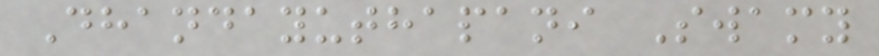Dhandayuthapani Swamy
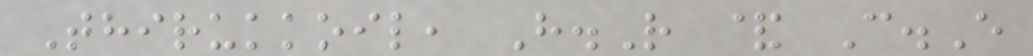Thirukkoil, H.R & C.E
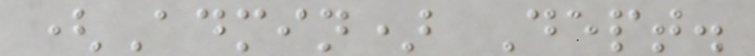(Admin) Dept.
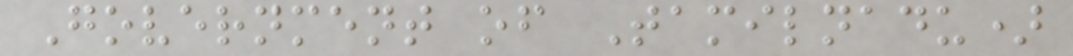Government of Tamilnadu)
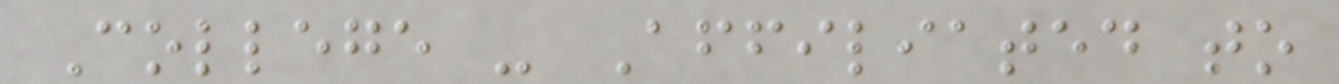College - Affiliated to
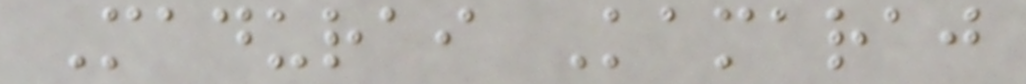Madurai Kamaraj
